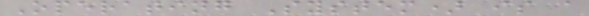Operating System) is a
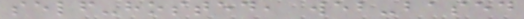self-hosted, web-based
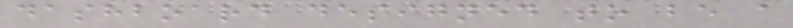dashboard designed to be a
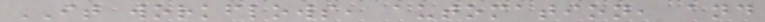IT workflows, automation, and
